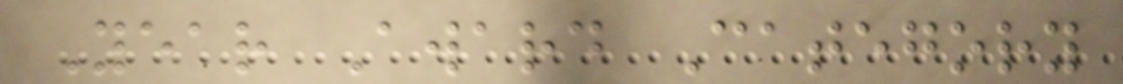Year Award Category
